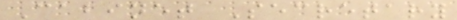Cabinet Secretary
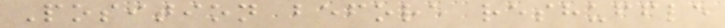Position before reshuffle
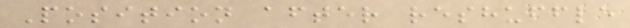Position after reshuffle
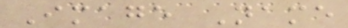Image Name
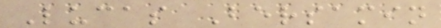Lucas Bersamin
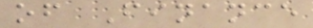of Finance
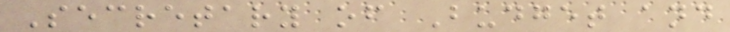Secretary of Budget and
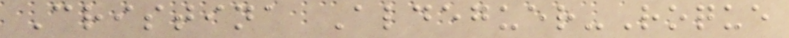Cristina Aldeguer-Roque
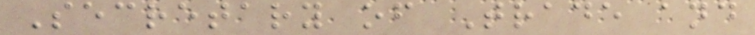Secretary of Trade and
